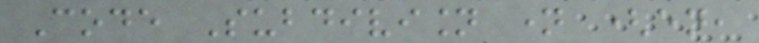Code Subdivision name (en,
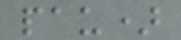pau)
